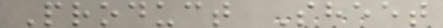Product Sheet
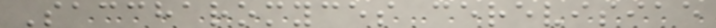Saccharomyces cerevisiae
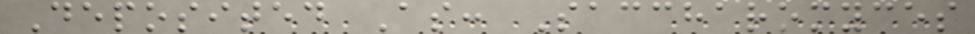Deposited As: Saccharomyces
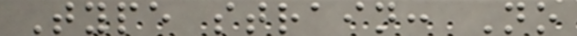Type strain: No
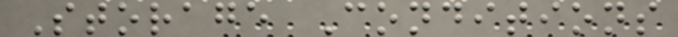Storage Conditions
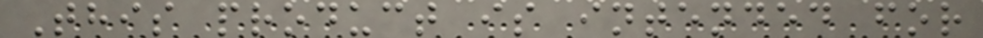This product is intended for
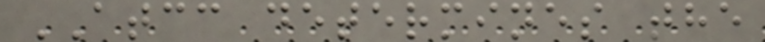ATCC determines the
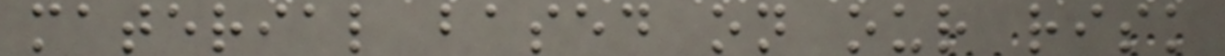material based on our risk
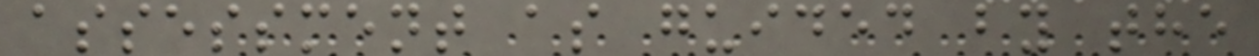assessment as guided by the
